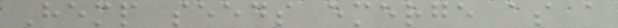Hemp seeds emerge as a
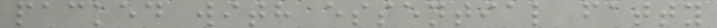packed with essential fatty
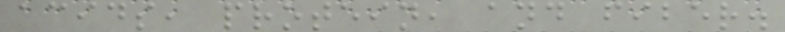acids, protein, and fiber.
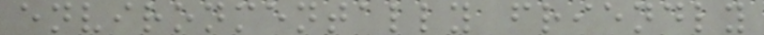environmentally friendly
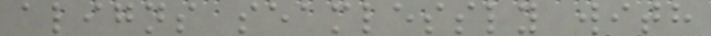aligns seamlessly with
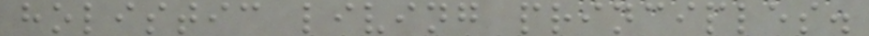holistic living principles.
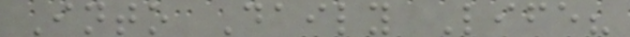Into Daily Life?
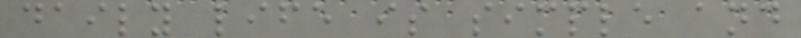daily life is simple and
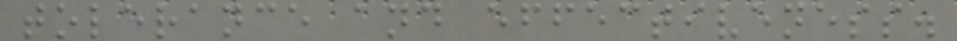tolerance and effectiveness.
